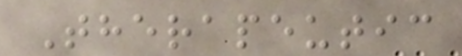Therapeutic
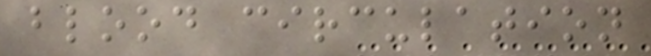blood circulation
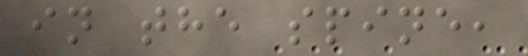in the spine,
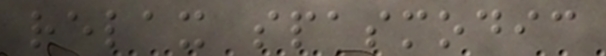relax spasmodic
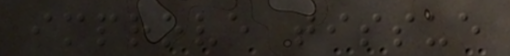improve tissue
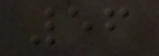56
